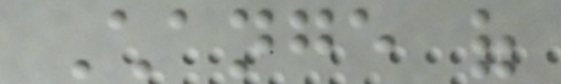Change of
